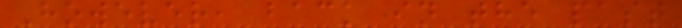However, back in the past
